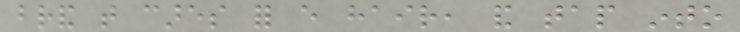brand that cares for every hair, and tap into
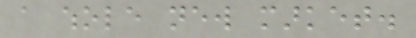a whole new market.
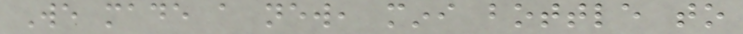We made a new, mini bottle to
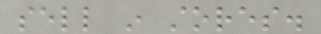sell in stores.
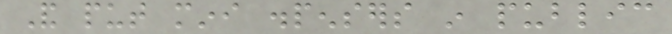And put mini dispensers in public
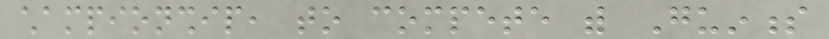championship, to compete with Guinness
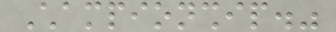Championship."
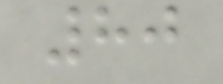80
